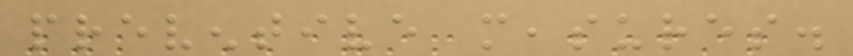preventive measures.
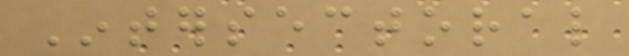Intersectoral
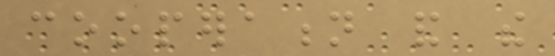cooperation and the
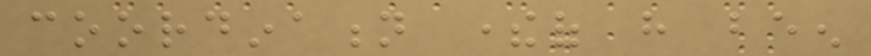coordination thereof have been
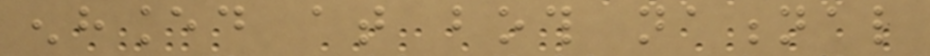enhanced at both national
